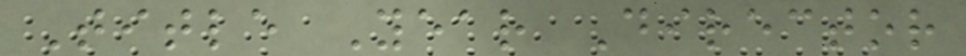Title Year Director
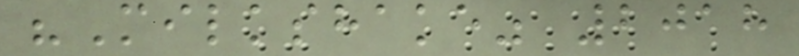"Milkshake" 2018
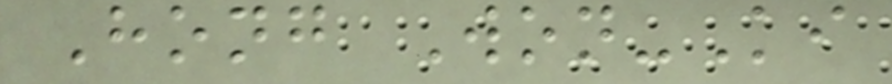Hong Won-Ki
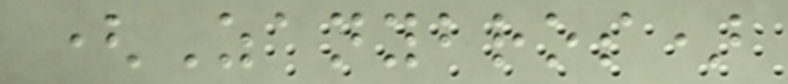(Zanybros)
